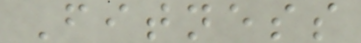Fitness
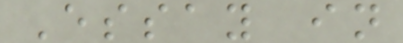Essay in
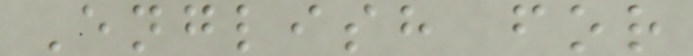English for
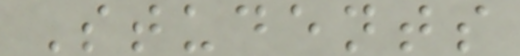Students
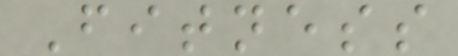Fitness
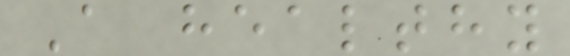A healthy
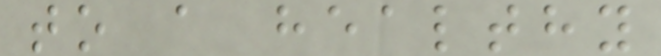to a healthy
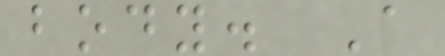body. A
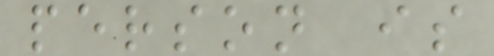person is
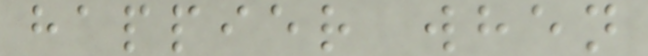happier when
